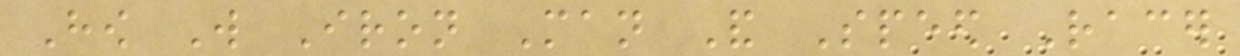How Will Iron Man And Speed Racer
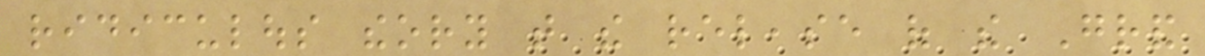ridiculous theory that the release of the Grand
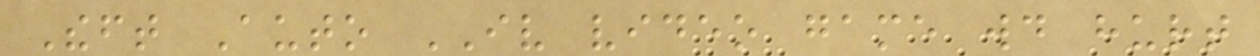Theft Auto IV video game would hurt
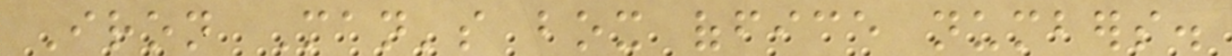Iron Man's box office numbers.
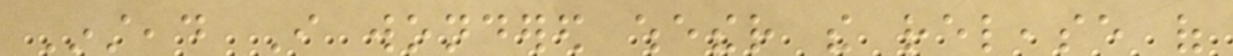Instead I wondered whether the release of
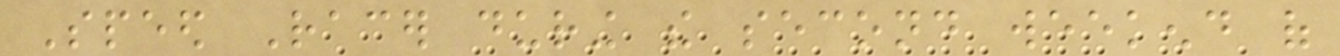Speed Racer during the second weekend of
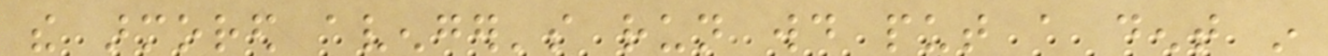the armored avenger's run would put a dent in
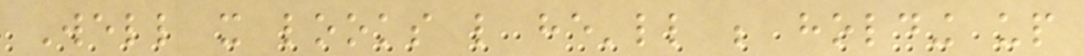Well it looks like he'll be holding up
